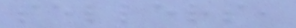sellers,
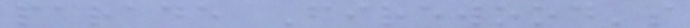parade Firewood's
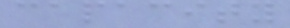capacity
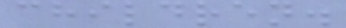children.
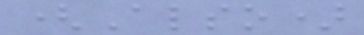(Also)
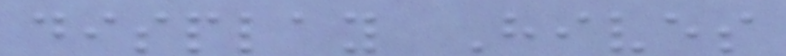display Hives
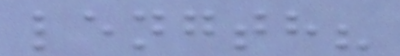length?
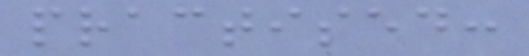practised:
